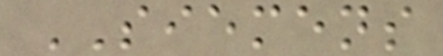SIEMENS
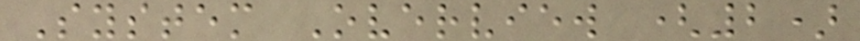System Overview (2)
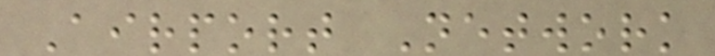Airport Network
